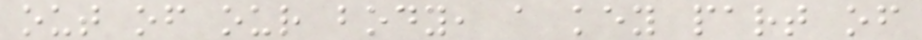out of our body, a key part of
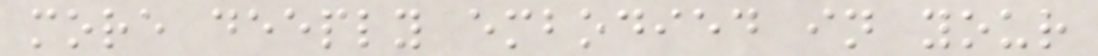more deeply embodied in your
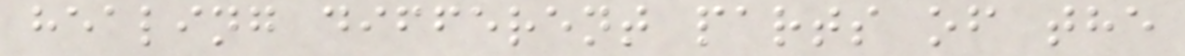healing different parts of the
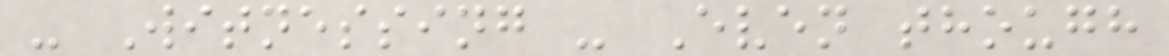- Witnessing - Even though
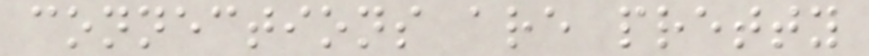connections are pretty
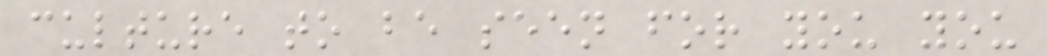culture to be seen for you you
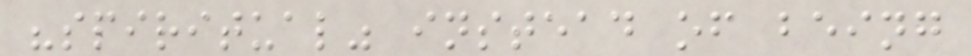"spiritual" instead of being
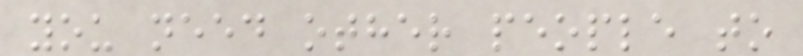you need other people to
